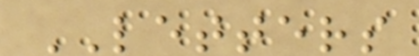LETTERS
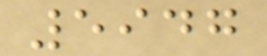5947
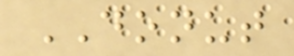DONUT
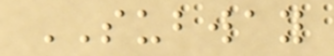SUBWAY
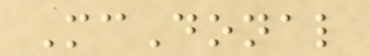McDonal
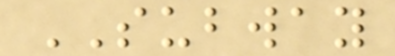SUBWAY
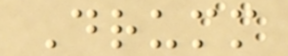Drumm
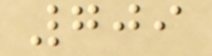709
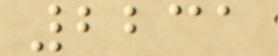2231
